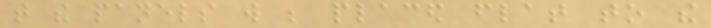that the panels will be placed flat to the
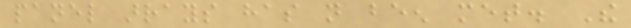panel arrays has not been met. The
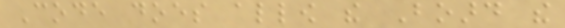Code does allow the Board the
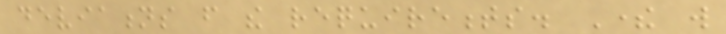deviations from the requirements. There will
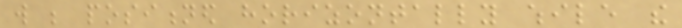will be positioned horizontally while the
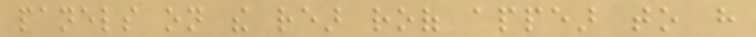panels on the rear roof appear to have
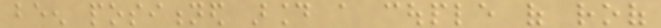been positioned around a couple of roof
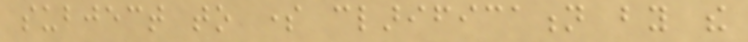subject to some clarification by the
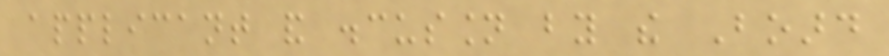applicant and discussion by the Board
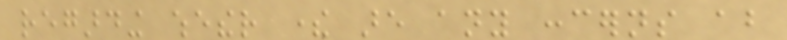regarding whether there are any concerns about
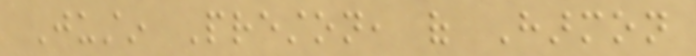Justin Preston, of Harmon
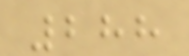288
